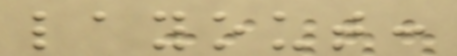layout:
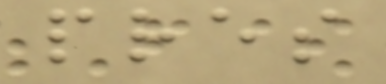pres
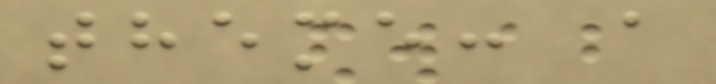theme: a
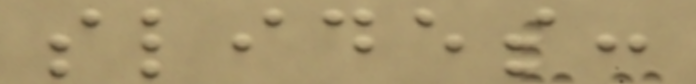slides:
